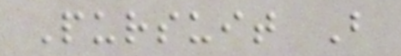Pursuit B
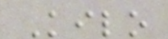Kilo
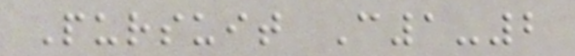Pursuit C1-2
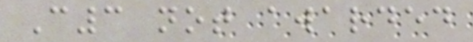C3 not awarded
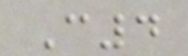C4
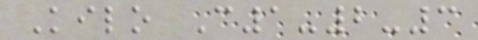Kilo C1-2-3
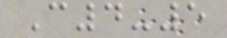C4-5
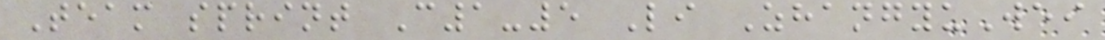Team sprint C1-5 Li ZhangyuWei
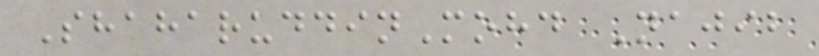ShaharuddinMohd Najib
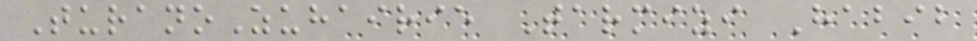TuranoZuhairie Tarmizi Habib
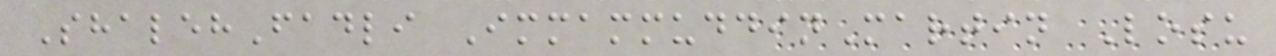ShalehFadli ImmammuddinMartin Losu
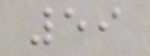59
